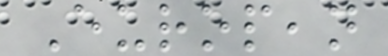European
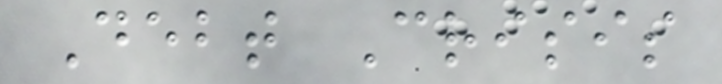Debt Crisis
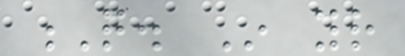Q. In your
